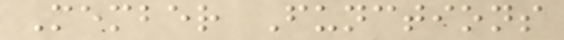Member Functions
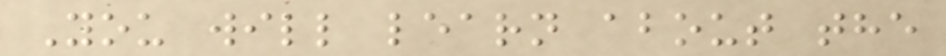You will learn about the
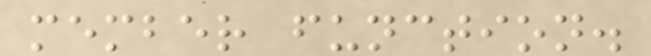member function.
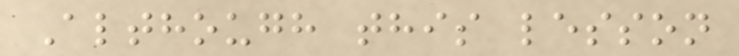Although this lesson
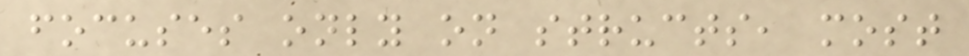focuses only on structs, most
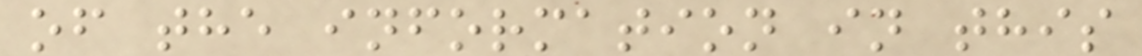of the information in this
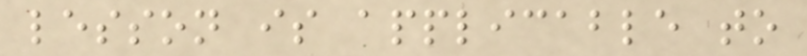lesson is applicable to
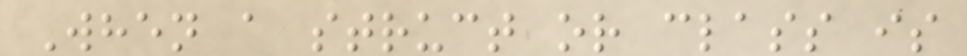When a struct or class is
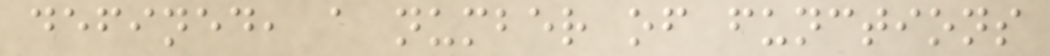defined, a number of functions
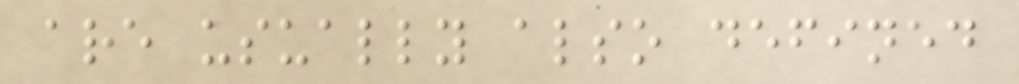are usually also defined
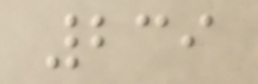239
